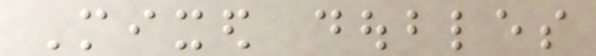Mixed doubles
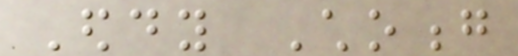Eddy Choong
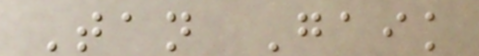Tan Gaik
